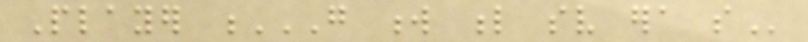Player G W L SV ERA SO
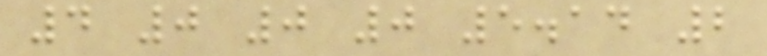4 0 0 0 5.14 2
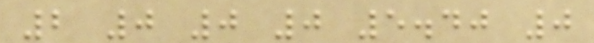2 0 0 0 5.40 0
